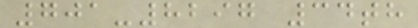701-8297 34th
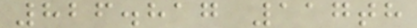826.817 117th
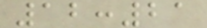12:21
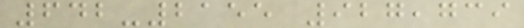642-2155 927,739
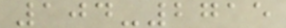104-2715
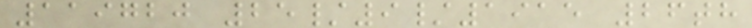119720 25/9/1915 26th
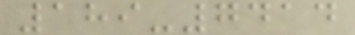189-7414
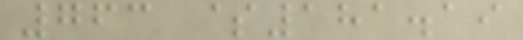763 $181.19
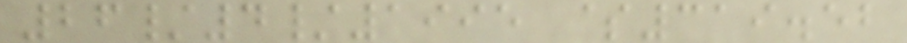26/4/1995 $319.52
